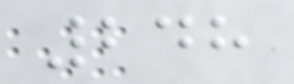248
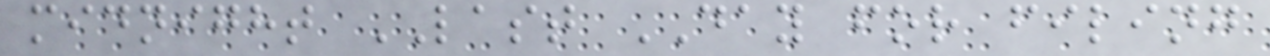midnight LAST DAY for filing
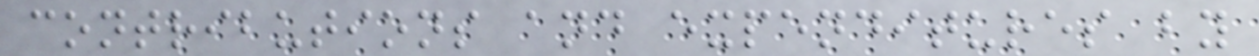contributions and expenditures by
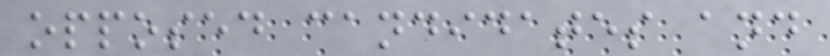opposed candidates and
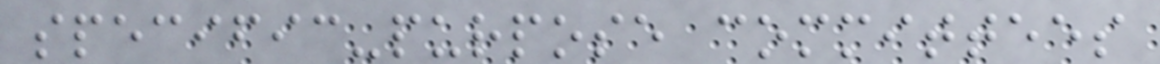specific-purpose committees
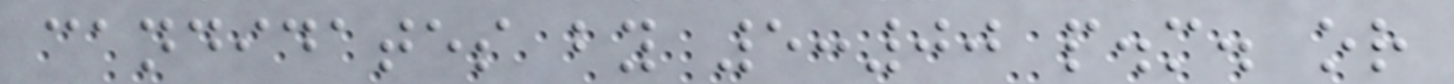candidates by 5:00 p.m. or
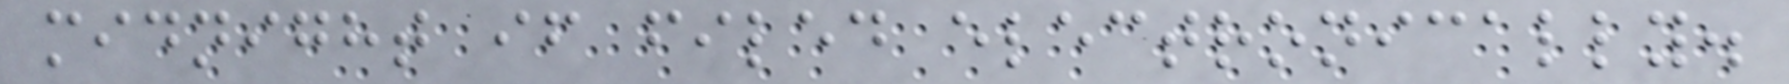midnight if filed electronically.
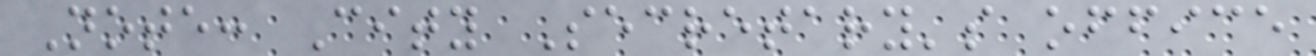Note: City Secretary's office
